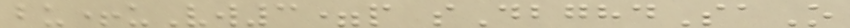bu+uVw3=p sDbghdSaO
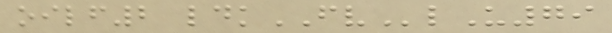oilf2 ldkFVlU79
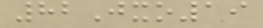82Jxo19
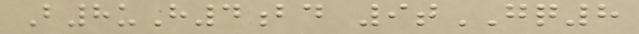B8uH4bd 9tGQ8
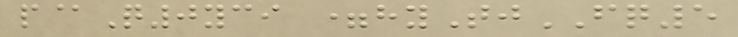p@Q0yci =hyTjFQ5
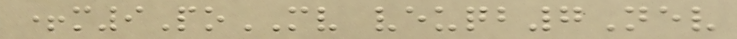+m9PoMV veuqb7Nev
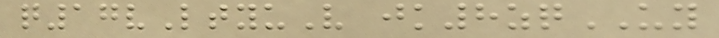q17vLtyuV jk8zqUY
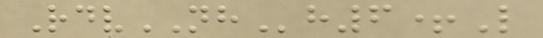RdvNHh6+L
